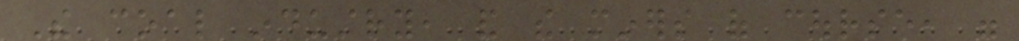The coal industry, and the miners of course, were
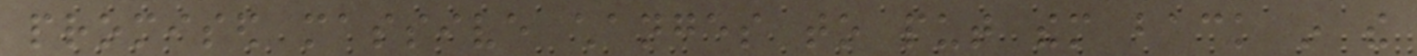promised massive changes to put them back in the
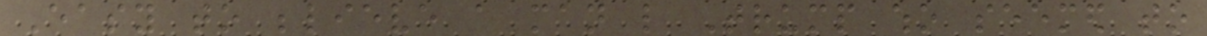Easy to believe a man like Trump who seemed to
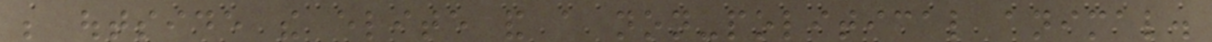be outside the elite and a non-political animal.
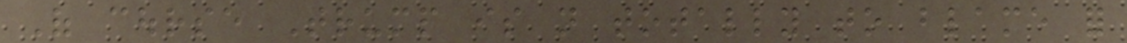Of course Trump is not totally to blame for
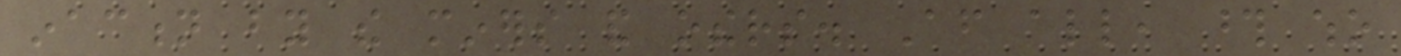inaction by the miners and others. After all, those who
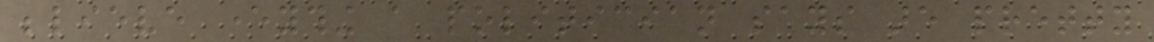believe everything a politician says are pretty
